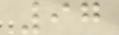97
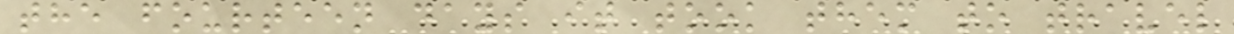the fourteen days it took them to travel
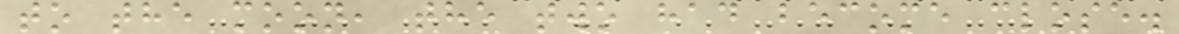to the moon, the two had become close.
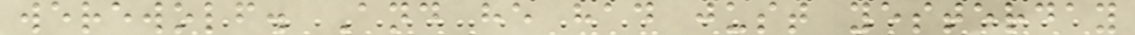werewolf. And he had just yesterday
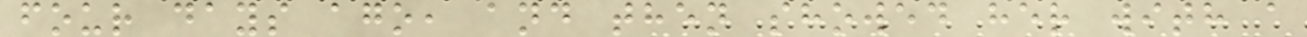four days ago, and then showed her with a
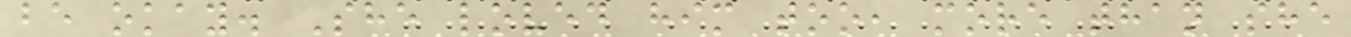be okay. She loved him too, more than she
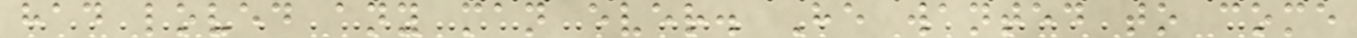had loved any man ever. He wanted to come
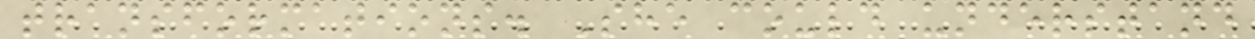transformations. She could understand
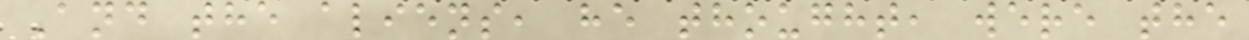And the aliens, he thought, were the
